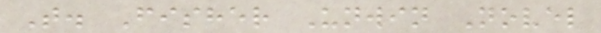T. Fisher Unwin Novel
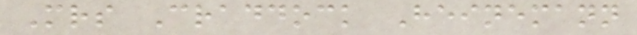Mrs Craddock Heinemann
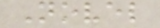Novel
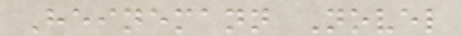Heinemann Novel
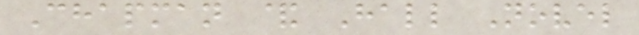Chapman & Hall Novel
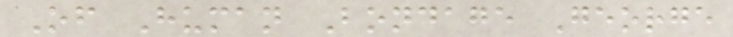Of Human Bondage George
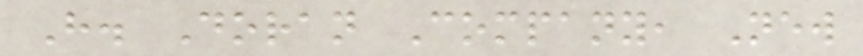H. Doran Company, New
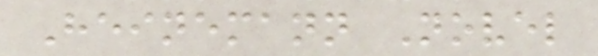Heinemann Novel
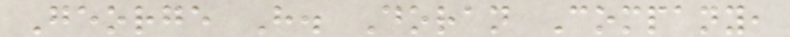George H. Doran Company,
